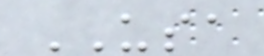USA
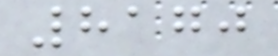8170
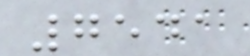7541
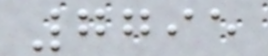7795
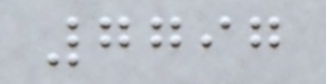7797
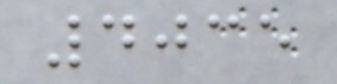4035
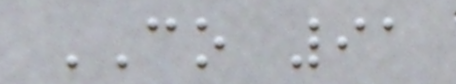CO 91
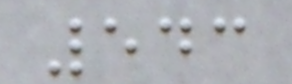543
